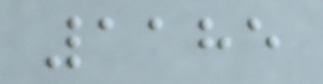1185
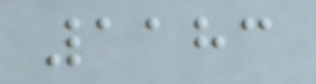1183
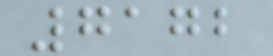7172
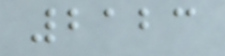2123
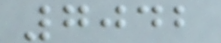7042
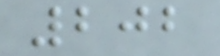202
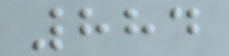884
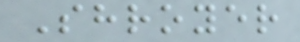Shroyer
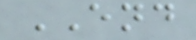END
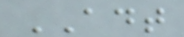ADT
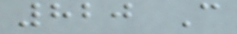820 C
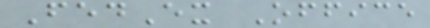FedEx Office
